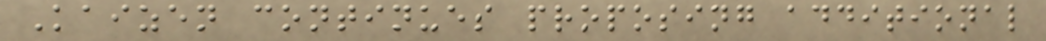Kaizen continues proposing additional
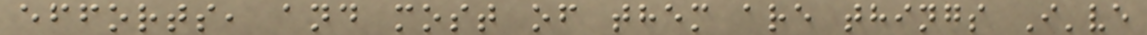efforts, and most of them are things I've
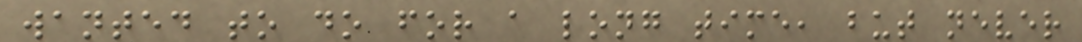wanted to do for a long time, but never
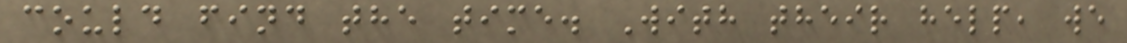could find the time. With their help, we
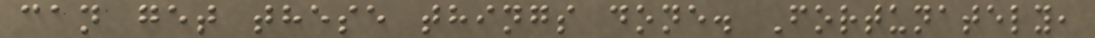can get these things done. Fortunately,
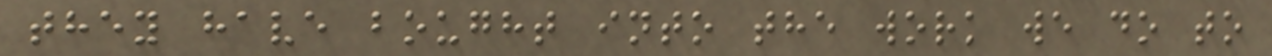they have bought into the work we do to
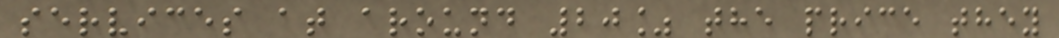services at around 20% the price they
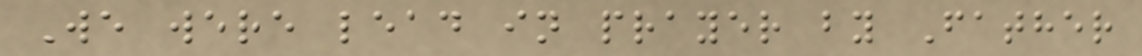We were lead in prayer by Father
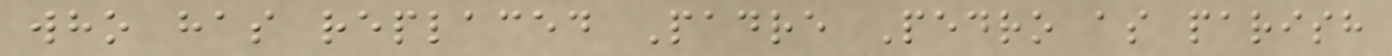who has replaced Padre Pedro as parish
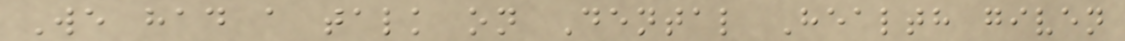We had a talk on Dental Health given
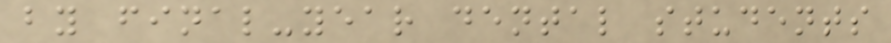by final-year dental students
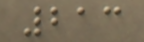213
